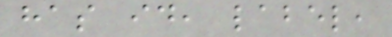has id, label,
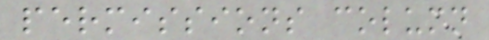permissions column
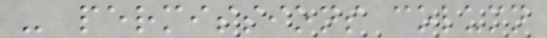- permissions column
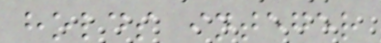holds integer
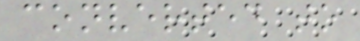converted to
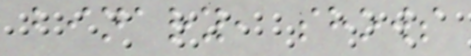binary, shows
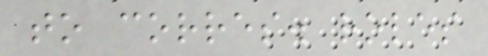to corres. roles
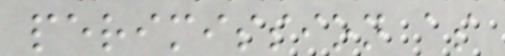perimission as
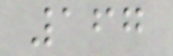167
